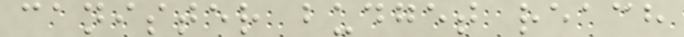canister budget reach
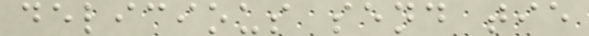delicious send tie
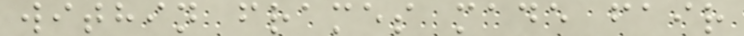within frames made fair
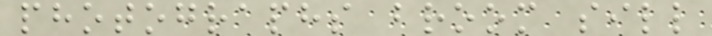photographs broom sill
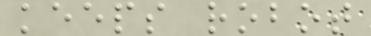keeps robot
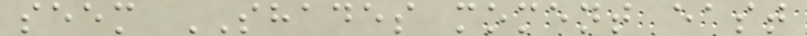seem SHADES moment east
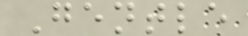Gentle
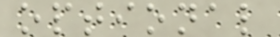optional
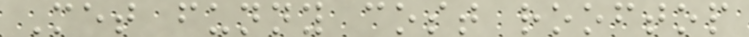Met funny cost rooftop
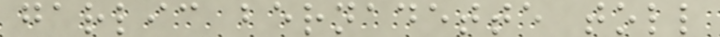garlic bernadette toll
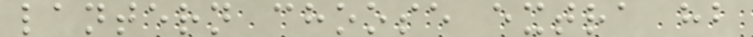lantern choose extra hb
